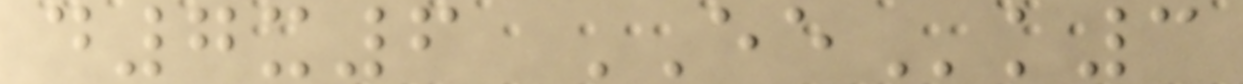d7x6 EEk3
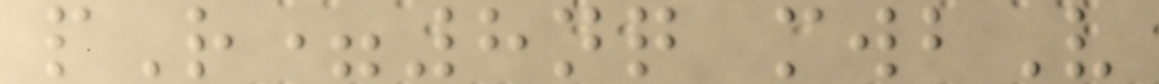pR=8nq mwbV
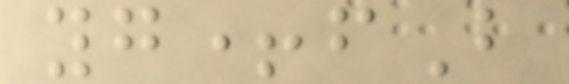yg+fB
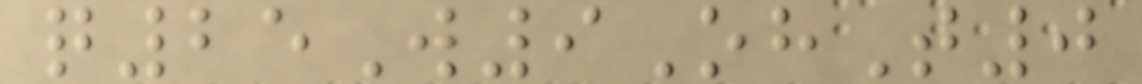q25W9OhT0
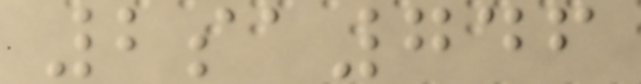2sa746
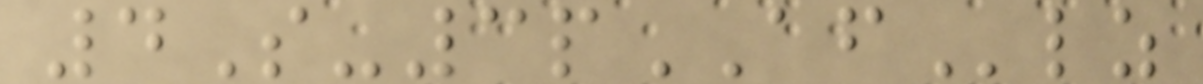4S-3pAFlz
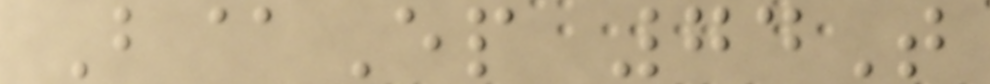B@Ep 74T
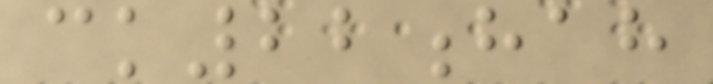ck22hah
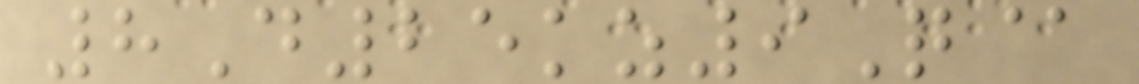8D25kz9Q@
